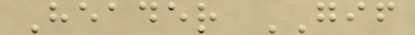Header GIF
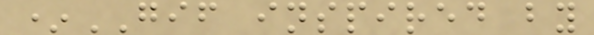*GIF inspired by
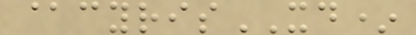@cyrisXD*
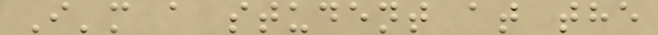I'm a student at the
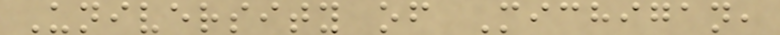University of Michigan,
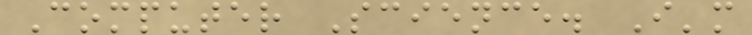Computer Science. I'm
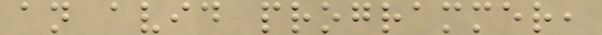an avid programmer,
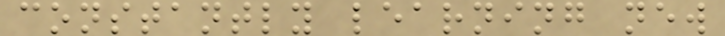constantly learning new
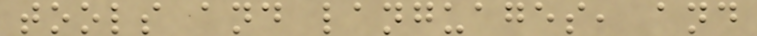tools and languages, and
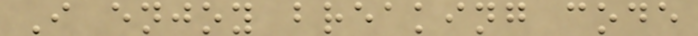I enjoy breaking code
